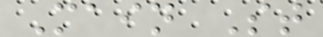Main St
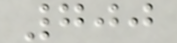700
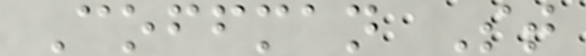Coffman St
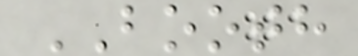BOOTH
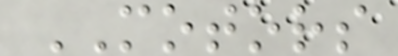MOTORS
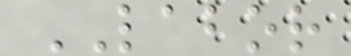LABOR
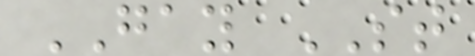GAY ST
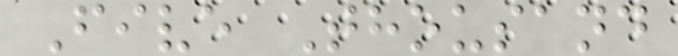Five Thousand
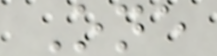One
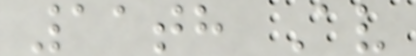11th Av
